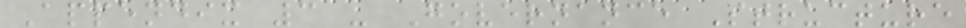Appendix 3 - Governance Structure
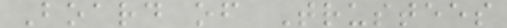Board of Trustees
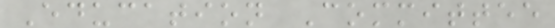Education Committee
